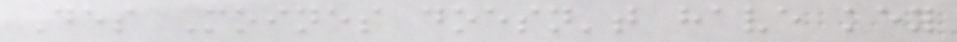Des Moines doesn't have key
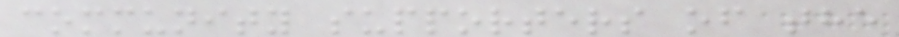community supporters of the
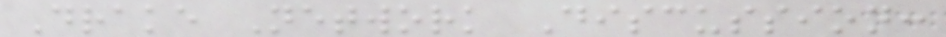Drake Network Discussion:
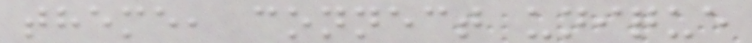theme, connect unique
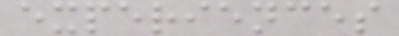experiences
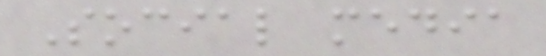Social media
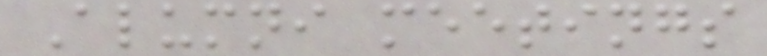Alumni meetings
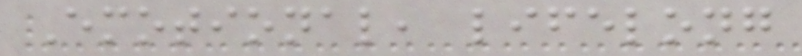Emotional, lifelong
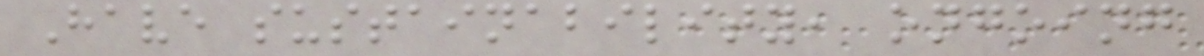Have sustainability, ongoing
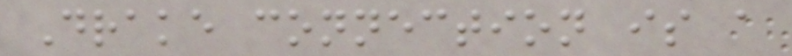Drake connection is a
